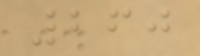260
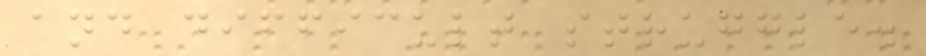and difficult struggle.
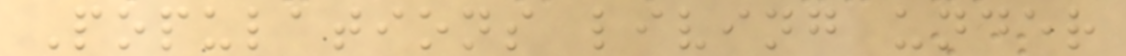Populations living under
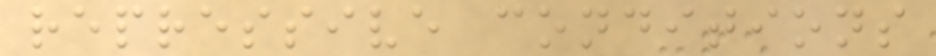repressive conditions
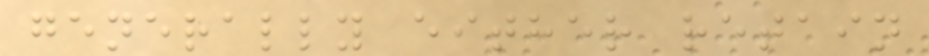generally either retain
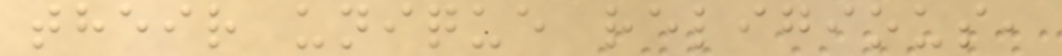their unique religious,
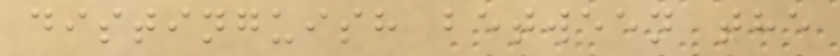distinguish between the
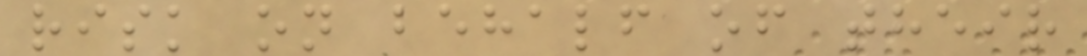risk on behalf of their
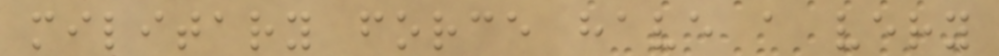military force have a very
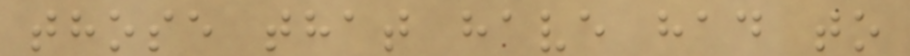those that have had to
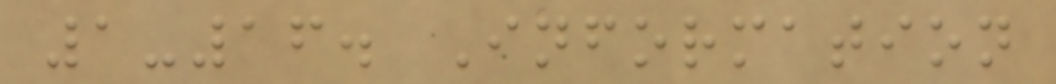1-16. Information
